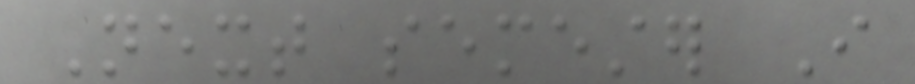Next semester I
